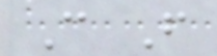C F
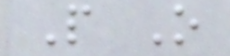P O
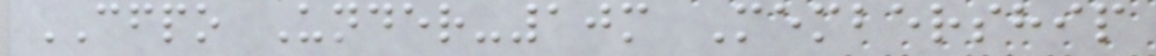CFPO Under-10m Membership
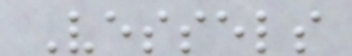Vessels
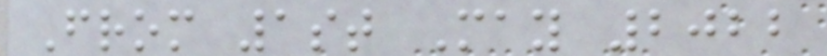From 1st May 2022
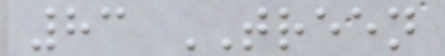83 TREEN
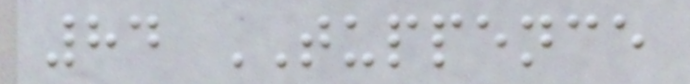84 TUPPENCE
